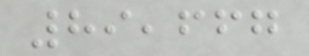89,667
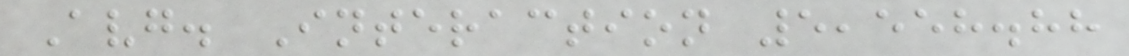Avg. Interaction 5,558.88
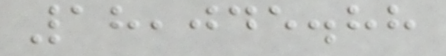18,045.88
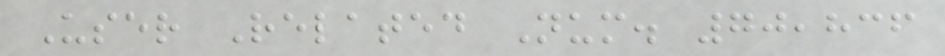User Related Num. 70,836
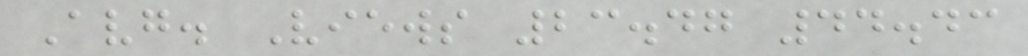Avg. Views 23.47 44.43
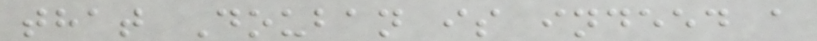that Douban is indeed a
